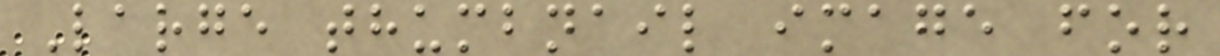Large thumbnail image for
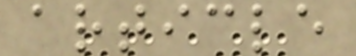article
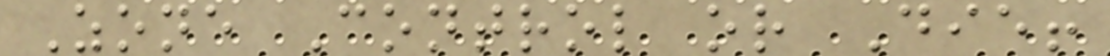Zone Control or Die!
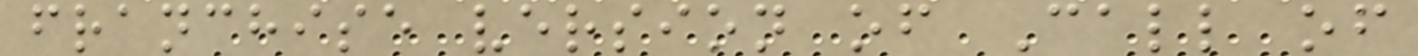franchise version of Call of
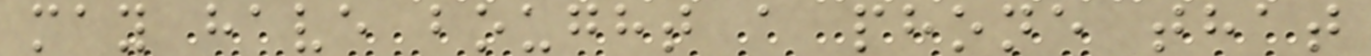may have bought a phone that
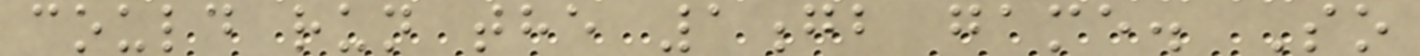could run the 1gb game. So
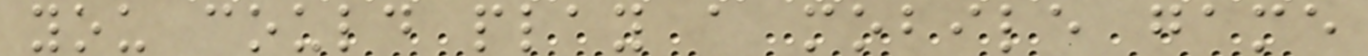you could play a mobile game
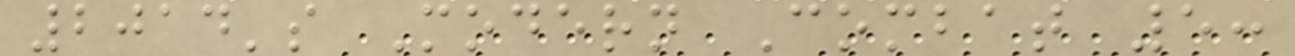2014's Modern Combat 5:
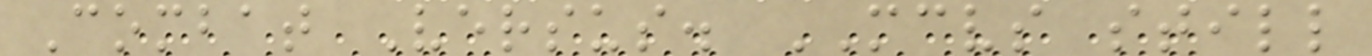Combat Versus. MCVS still
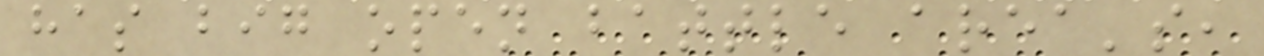has big open battle area's,
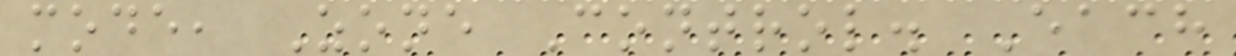mode, Zone Control. Each
